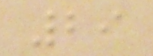29
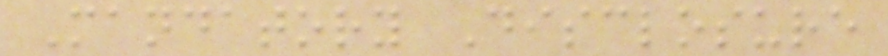Mandatory Disclosure
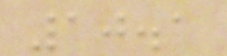10.1
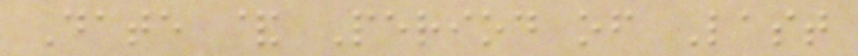Date & Period of Last
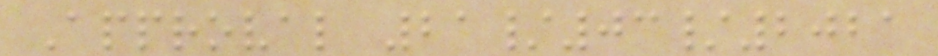Approval 21/03/2021
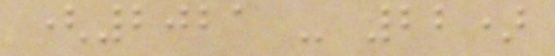(2021 - 22)
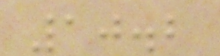10.2
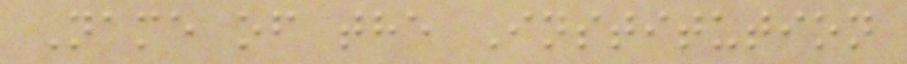Name of the Institution
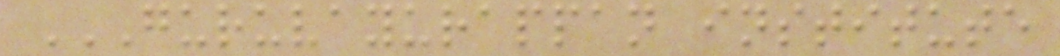GURUVAYURAPPAN INSTITUTE
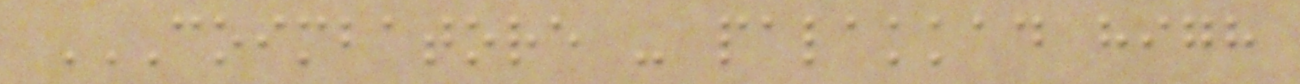COIMBATORE - PALAKKAD HIGH
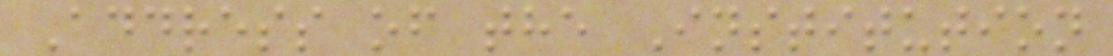Address of the Institution
